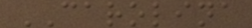CAROLINA
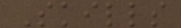Skills
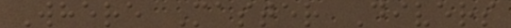Where Master Divers
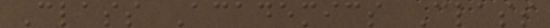Class Academics Class
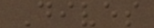Dives
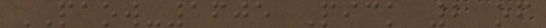PAOW-1605 Pick 2 of
